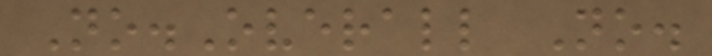No.Overall No.
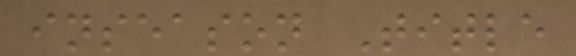inseason Title
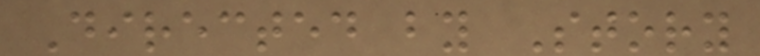Directed by Story
